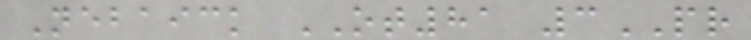Nebaick OT81 3PR
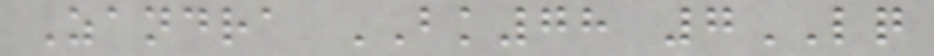Zandra BK78 7LQ
